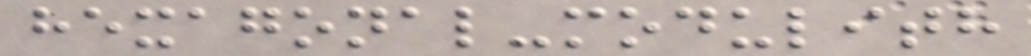hexagonal-modulith
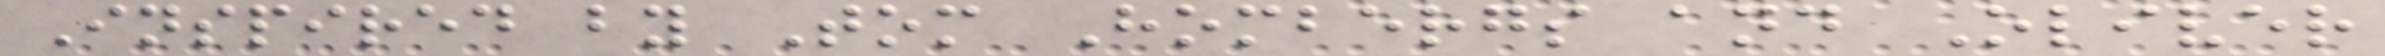Inspired by Tom Hombergs and Oliver
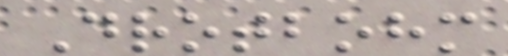Drotbohm
